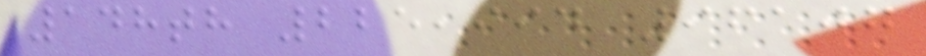148th 225,994 96107
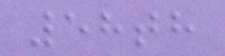58th
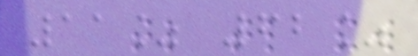11% 62%
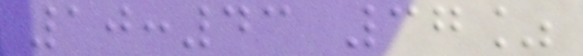10:43 37%
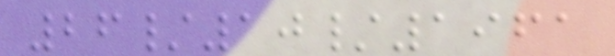26/10/1961
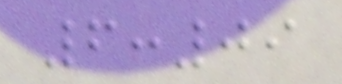6:09
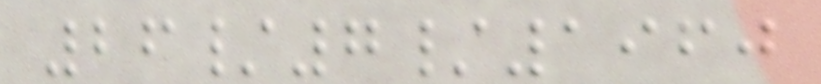26/7/1960
